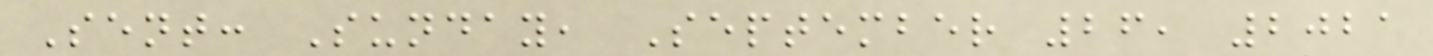Sent: Sunday, September 26, 2021
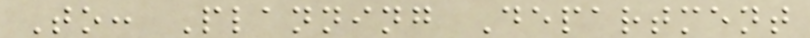To: Planning Department
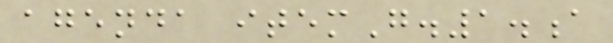agenda itemG.1.a
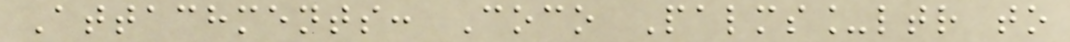Attachments: Coco Palms_ltr to
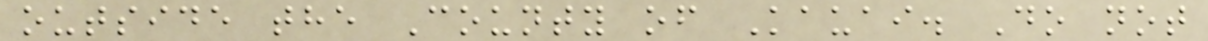outside the County of Kauai. Do not
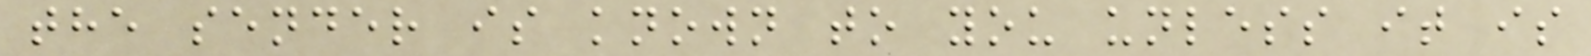the sender is known to you unless it is
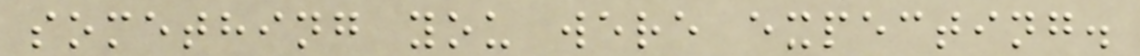something you were expecting.
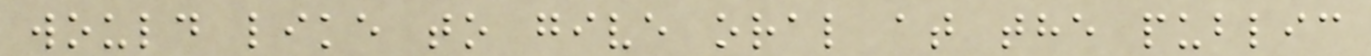would like to give oral at the public
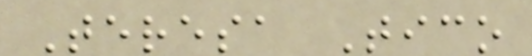Teresa Tico
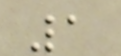1
